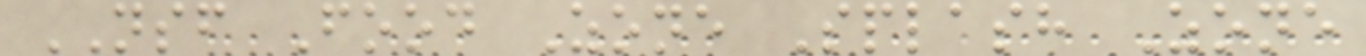NSF Food Zone Splash Zone
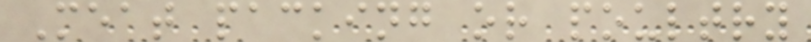Meat packing or poultry
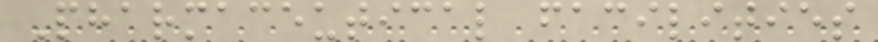Pharmaceutical facilities
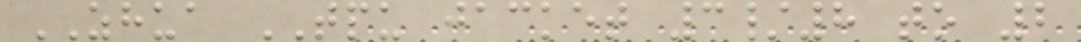ZHUA TPU jacket 3/8 to 2
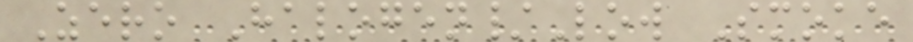Zero Halogen/Low Smoke
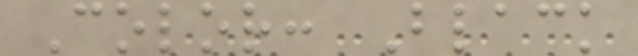Color: Black
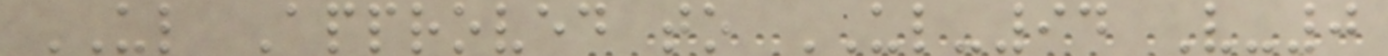UL Approved to UL-94 V-0
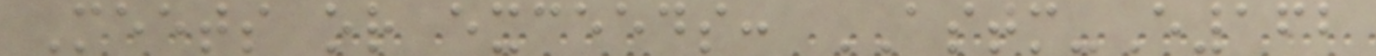Meets or exceeds: ASTM-E162
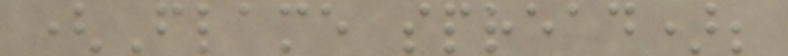(Flame spread);
